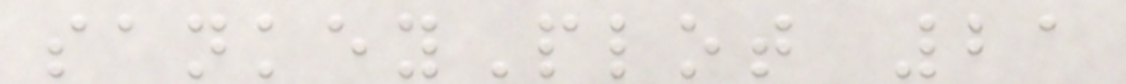sankeyPlot 21
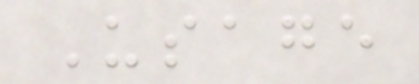Usage
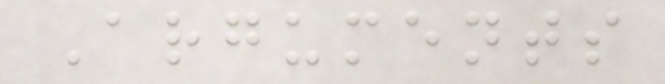Arguments
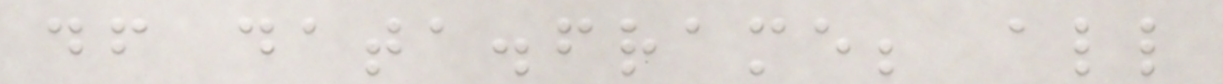df data.frame; all
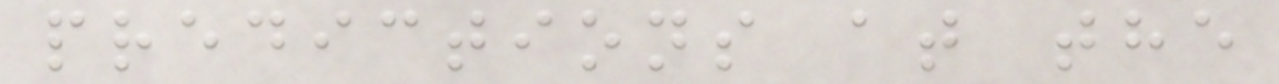predictions at the
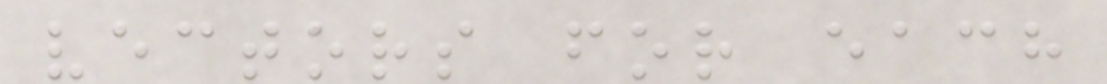vectors for each
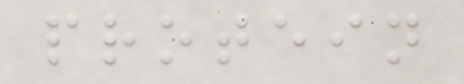protein
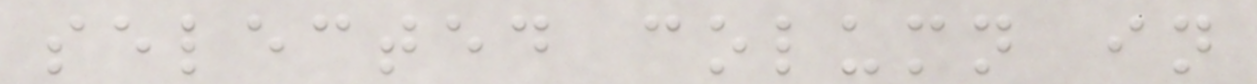selected column in
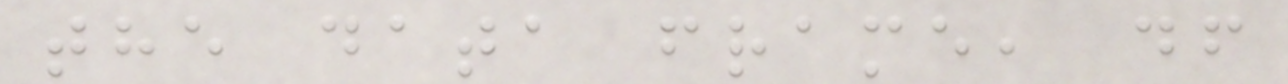the data frame, df
